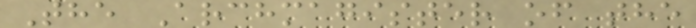The Archmagister of the
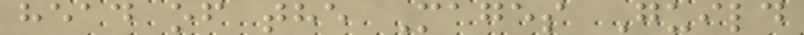head of the Mages Guild
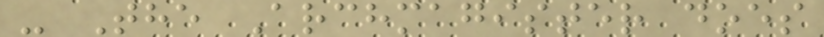- The Archmagister does
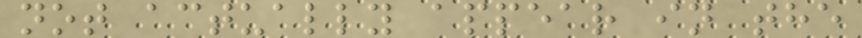not actually appear in the
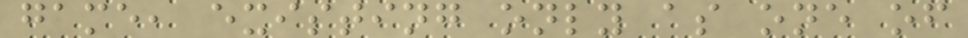game, existing only as one of
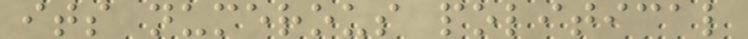its numerous political
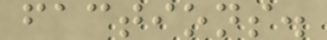factions.
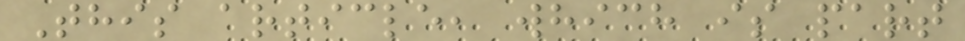This article, which is part
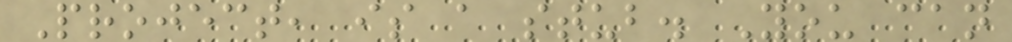Project, is a stub. You can
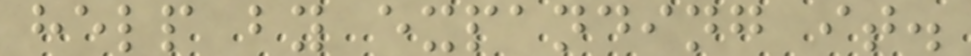help by expanding it.
